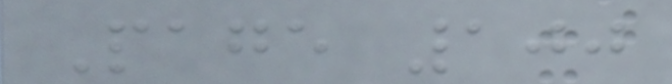Page 100
